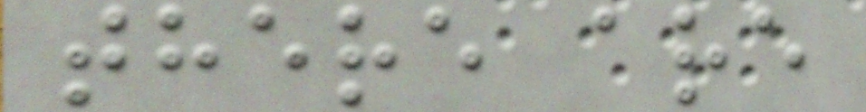there are
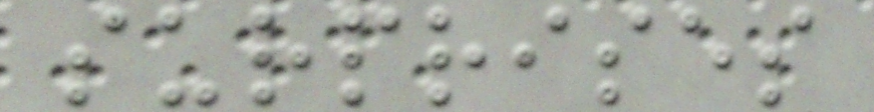surprises
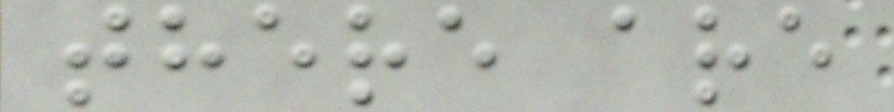there are
